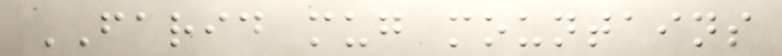FARID mug mountains
